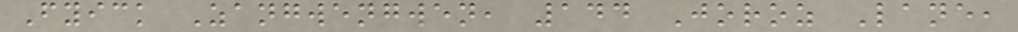Fyick Zangwengwen, 144 Joroz Lane,
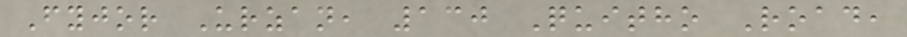Fyjor Urzan, 130 Quitho Road,
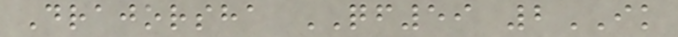Drajorsha QF59 2IK
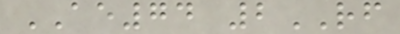AE74 2RF
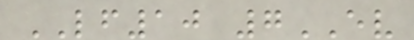LF10 7EV
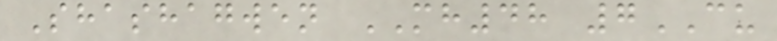Shashagwen MH48 7CU
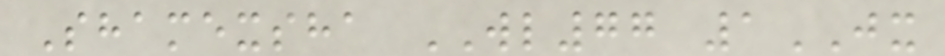Shamexsha WL77 1JX
